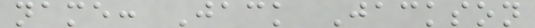name: Jack Jackson
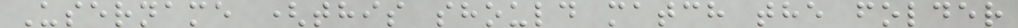Username (this should match the folder
